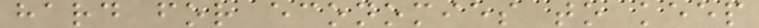hard for economies to keep
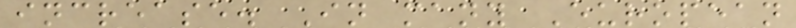increase. In many European
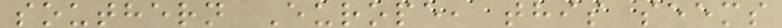southern Europe, this seems
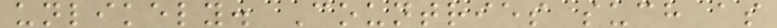unlikely. Countries such as
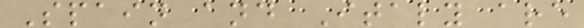Spain and Italy are
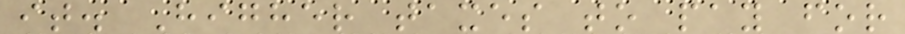it. Higher taxes to pay for
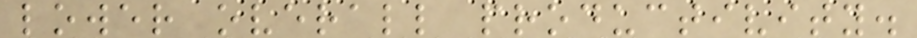lower overall productivity.
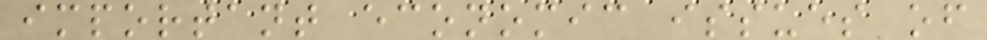important economic issues of
